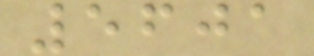5601
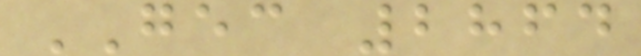GEC 2864
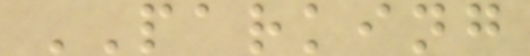PARKING
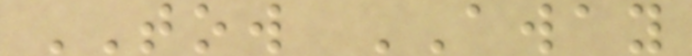TOW AWAY
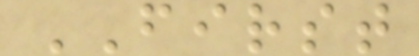FIRST
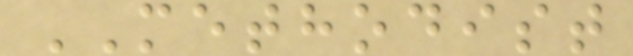METHODIST
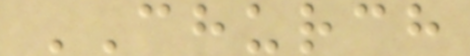CHURCH
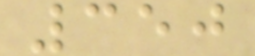350
